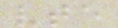vte
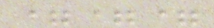===
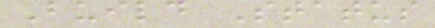Build Status
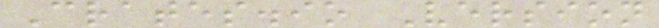Crates.io Version
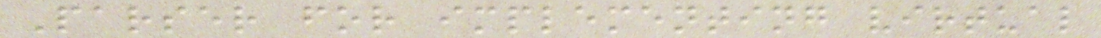Parser for implementing virtual
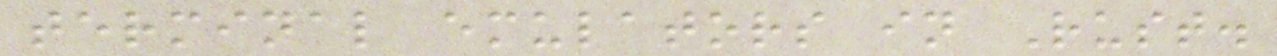terminal emulators in Rust.
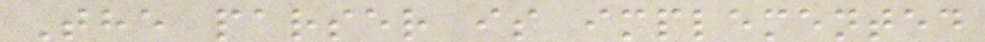The parser is implemented
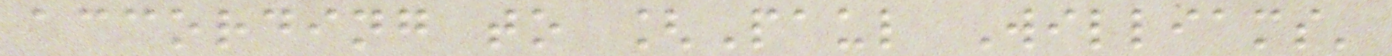according to [Paul Williams'
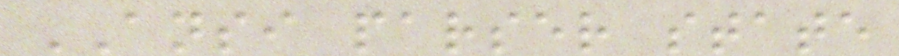ANSI parser state
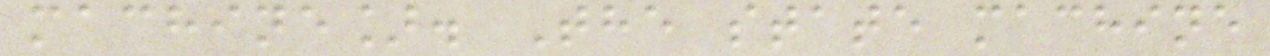machine]. The state machine
